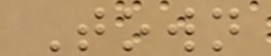Town
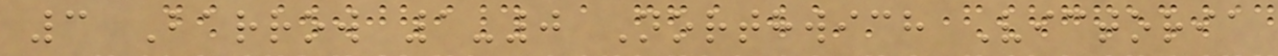3 Barrow 1-0 Northwich Victoria
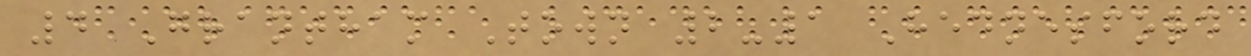4 Grantham Town 2-1 Hednesford
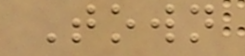Town
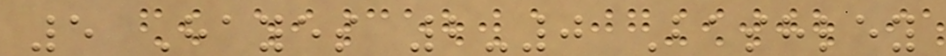5 Hayes 2-0 Bashley
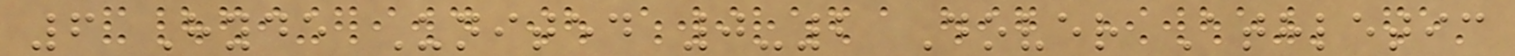6 Hyde United 0-2 Dover Athletic
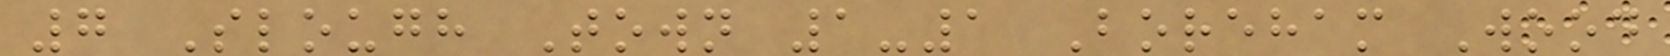7 Slough Town 1-1 Boreham Wood
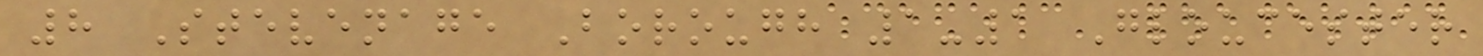8 Stevenage Borough 1-1 Gloucester
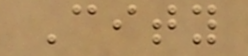City
